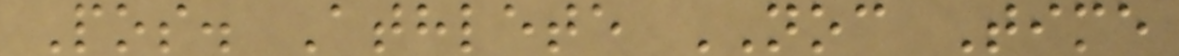Pos. Athlete NOC Time
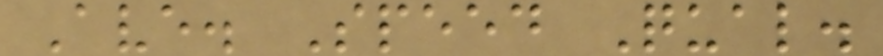Ave. Speed Qual.
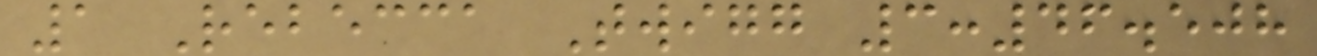1 Rebecca Twigg 3:46.508
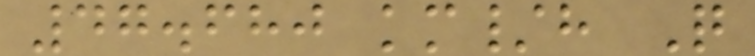47.680 km/h Q
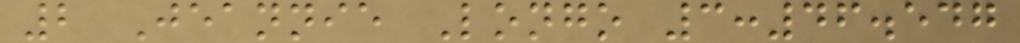2 Jeannie Longo 3:46.547
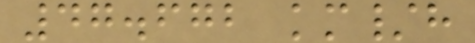47.672 km/h
